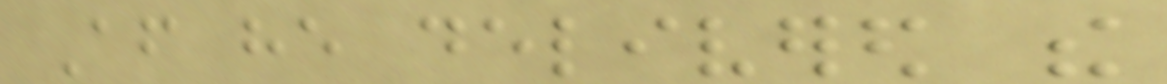After he delivered the
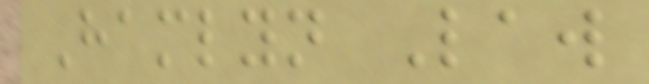Hamlyn Law
